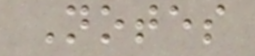Notes
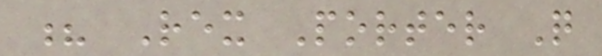? Rex Porter Q
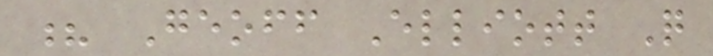? Geoff Elliott Q
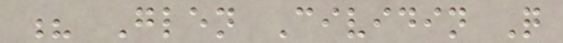? Glen Cividin Q
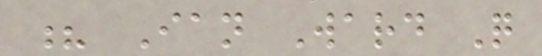? Ian Ward Q
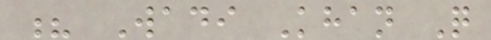? Wadi Khan Q
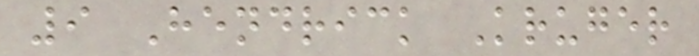9 Hendrick Kruger
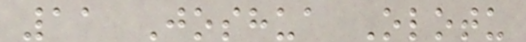11 Joshua Olotu
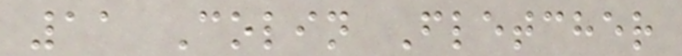11 Colin Fletcher
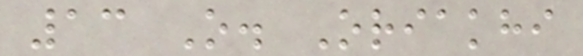13 O. Oriakhi
